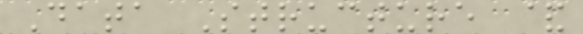Data Structure &
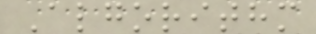Algorithm
